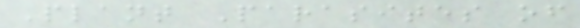Plant Parasites of
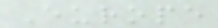Europe
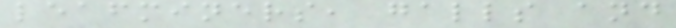leafminers, galls and
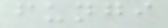fungi
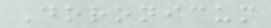Doronicum
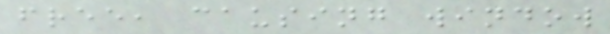free, causing window
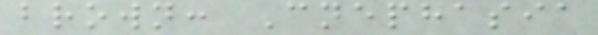brown: Cnephasia
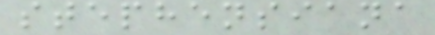stephensiana
